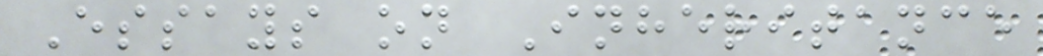Essays on Inheritance
